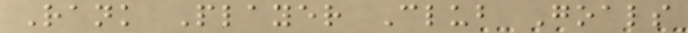Rank Player Club Goals
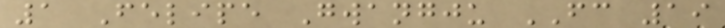1 Felipe Gwangju FC 19
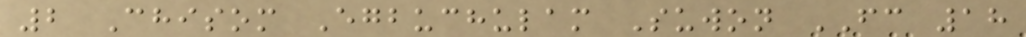2 Chisom Egbuchulam Suwon FC 18
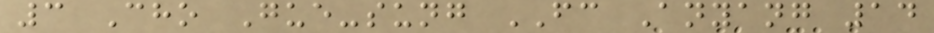3 Cho Gue-sung FC Anyang 14
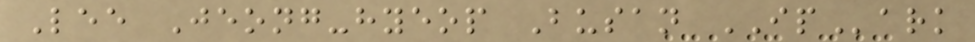Lee Jeong-hyeop Busan IPark
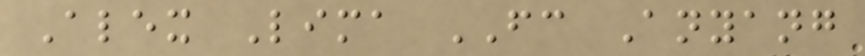Alex Lima FC Anyang
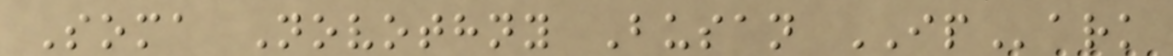Soma Novothny Busan IPark
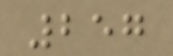257
